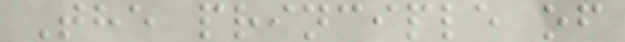The principle of
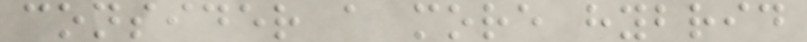consider a more hybrid
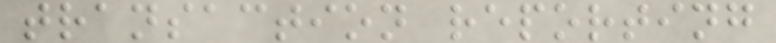transaction reporting
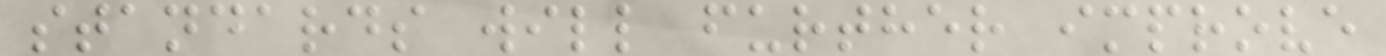standards will further improve
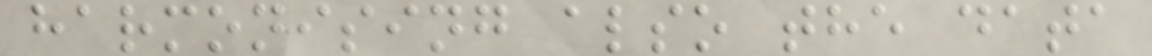harmonising also the data
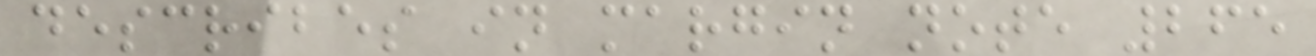describes in margin note 265
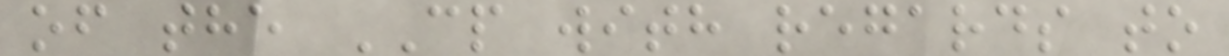of the CP with regards to
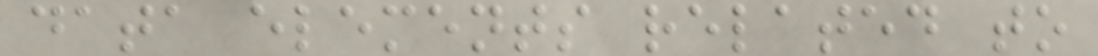data elements related to
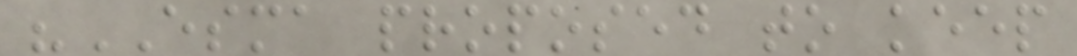"ESMA proposed to keep
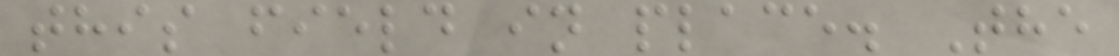this field in place. The
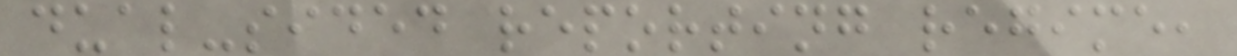dual-sided reporting regime,
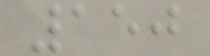150
